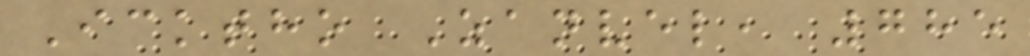Icktho Zanvel, 785
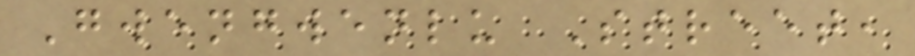Gwengwenlu Street,
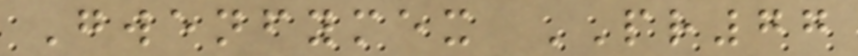Gwenfymex PR77
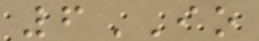6IO
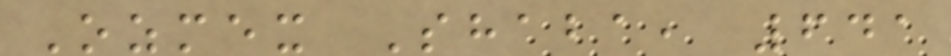Ozmex Shaba, 641
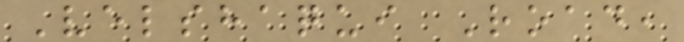Velshaqui Road,
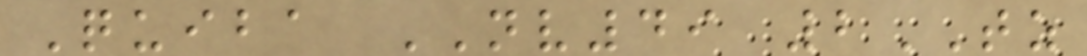Quiba NV49 2TZ
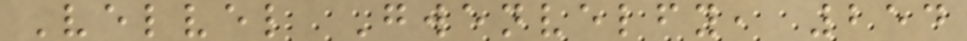Velvel Gwenvelfy, 254
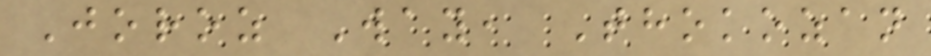Joroz Way, Thokozan
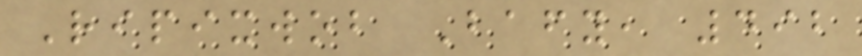Ripixwob Bafy, 492
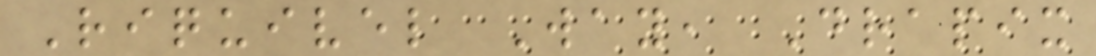Riquivel Way, Drapix
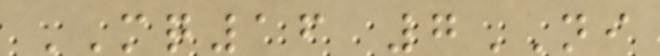MQ16 7NI
